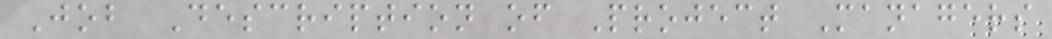Job Description of Project Managers
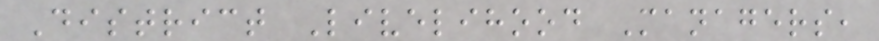District Livelihood Managers,
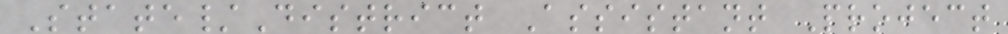State/District Assistant Project
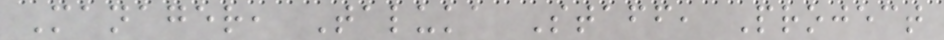Manager, Taluka Staff, Project
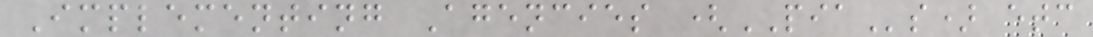Implementing Agencies (PIAs) etc
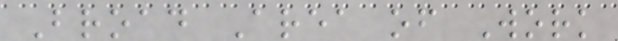Broad Area of Work
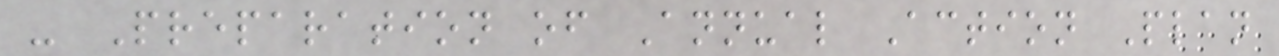- Preparation of Annual Action Plan
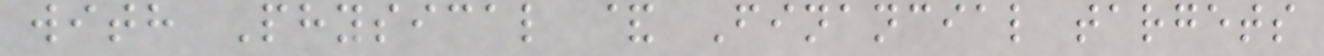with Physical & Financial targets
